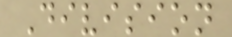Division
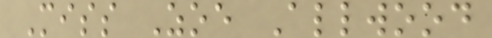Miss Zoe Allwood
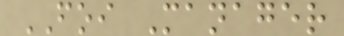FOI Manager
